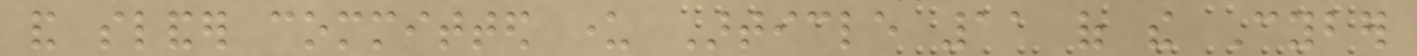and slander committed under Article 11 of the Cyber
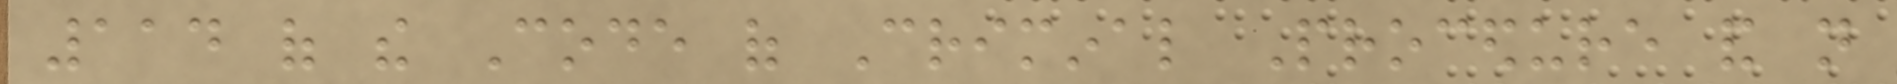114 of the Code of Criminal Procedure and not
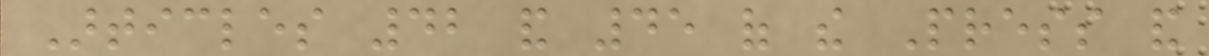Articles 42 and 45 of the Press and
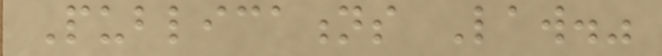Publications Law."
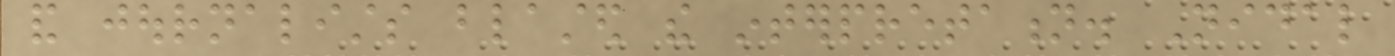and journalists blasted the interpretation. Nidal
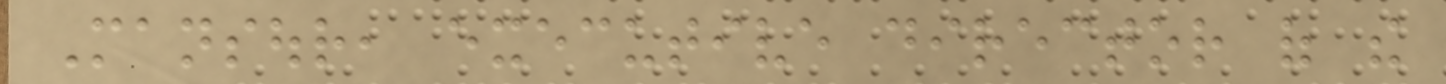Mansour, executive director of the
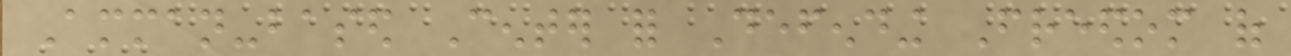Amman-based Center for Defending Freedom of
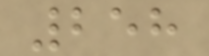258
